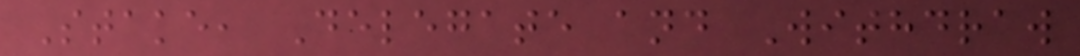Stake, Delegate and Withdraw
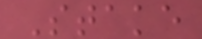Stake
